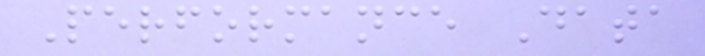Performance Data
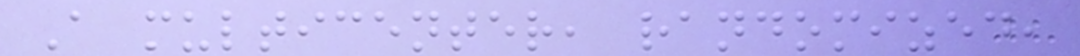A multicenter, randomized,
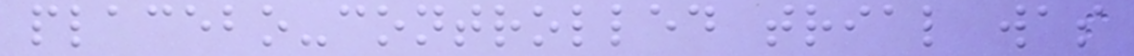placebo-controlled trial was
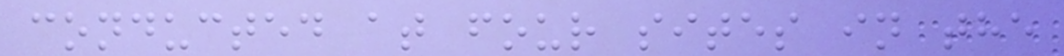conducted at four sites in the
